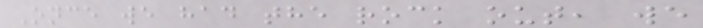Once we had the rock out, we
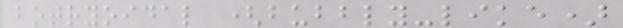botryoidal (bubbly-like)
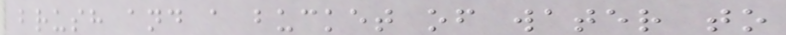brush and a bucket of water to
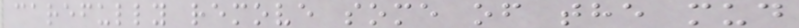carefully remove some of the mud
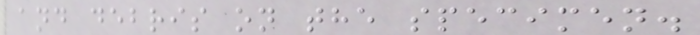and debris on the specimen.
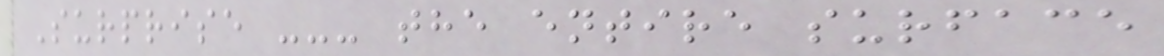Surprise --- the entire surface
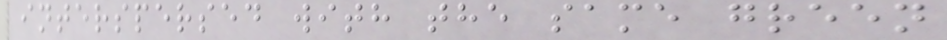interspersed with the same green
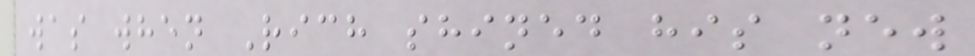was when Rich shined his new
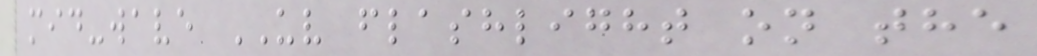mid-wave UV flashlight on the
